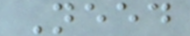Need
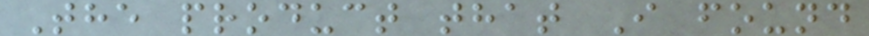The product that I found
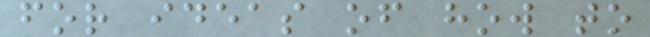for ideas of how to
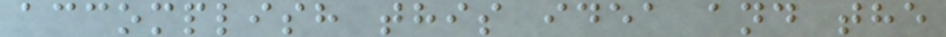accomplish this idea and the
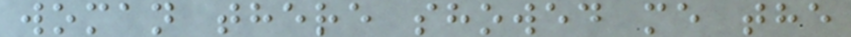woman there showed me the
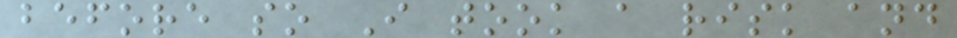before so I took a risk and
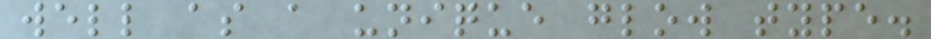well as a unique glow type.
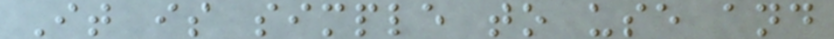It is simple to use and
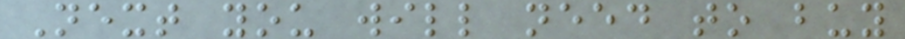Next you will need to buy
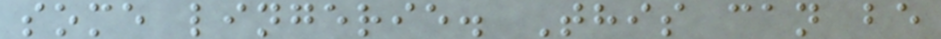some lingerie. This can be
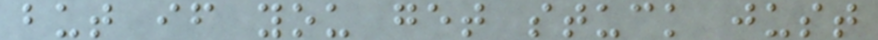but if you get stuck just
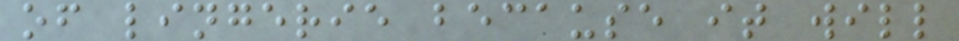of lingerie because it will
